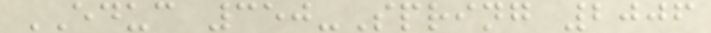EDUC 350-Spring 2006
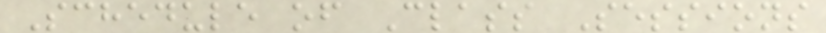Schedule of Class Sessions
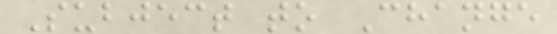Subject to Change
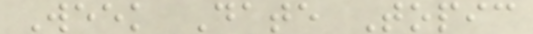Week Date Topic
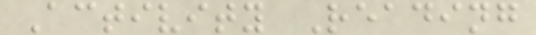Activity Reading
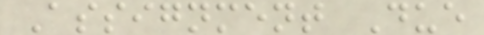Assignment Due
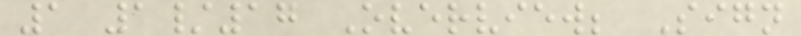1 1/17 Overview; Sign
